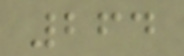264
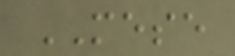MESE
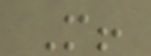M!
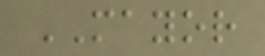MAYOR
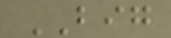BIG
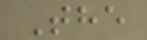The
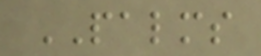PALMS
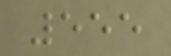555
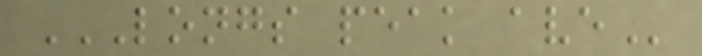LONGS PEAK AVE
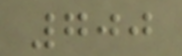700
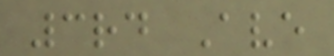3rd Ave
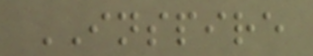INSPIRE
